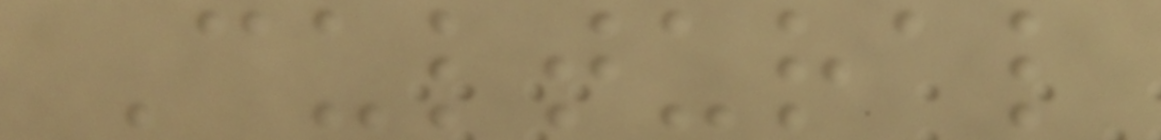Cultural
